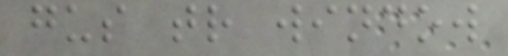gus tr window
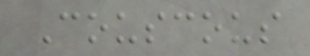Couscous
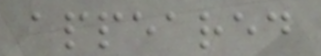appeared
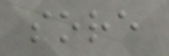sore
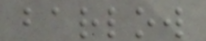barlow
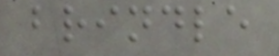brindle
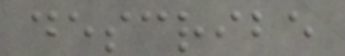describe
